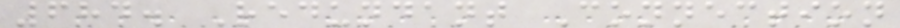684. Redundant Connection
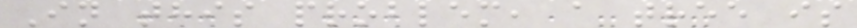In this problem, a tree is
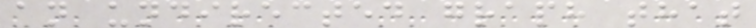an undirected graph that
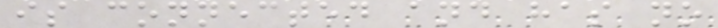is connected and has no
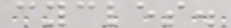cycles.
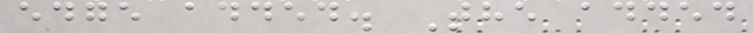edge added. The added
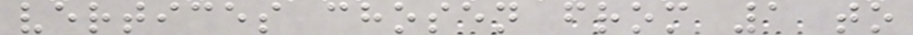vertices chosen from 1 to
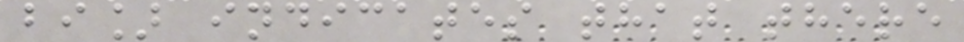bi] indicates that there
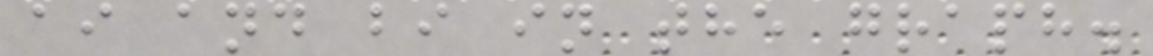ai and bi in the graph.
